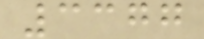3377
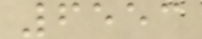6553
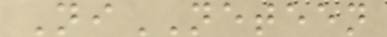NiNETEEN
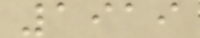1919
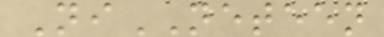NiNETEEN
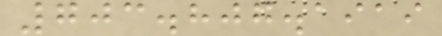703.807.1919
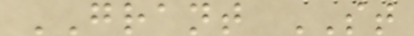GRANT ST
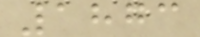1873
